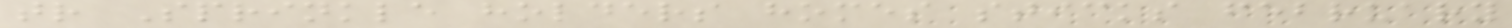tr Sprinkle holders homes sticks february
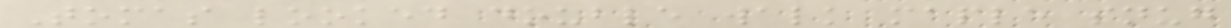Tomas looked double walk maple snug
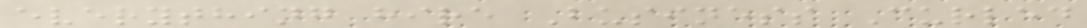everything hire Business Curled
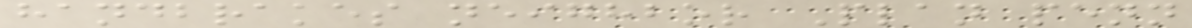handbrakes neighbor Plan penn
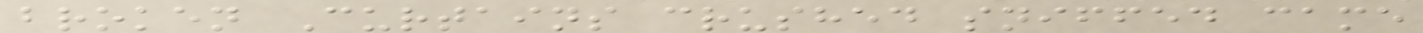broken Curtains crushed sniffed came
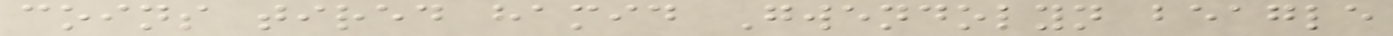coins tired hamid Gwendolyn beagle
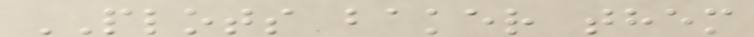PLOTS baker them
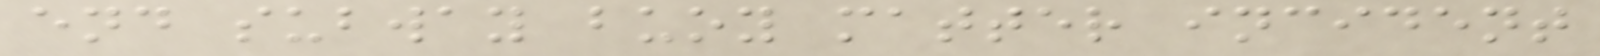end subway buoy matter incident
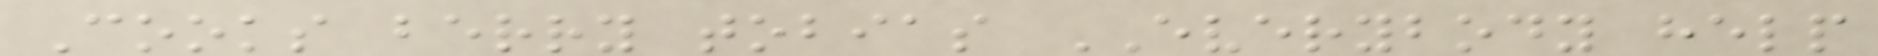Cooks berry tobias EVERYBODY help
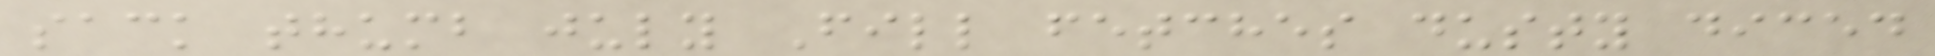sack thumb july Fill fetches dusty diced
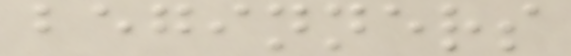beginners
